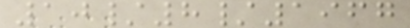10/8/1967
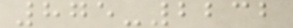875-2232
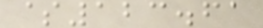$123.61
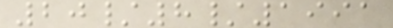20/8/1991
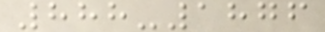888-1876
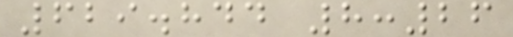629.844 8:26
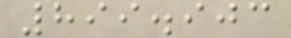899.903
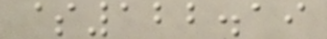$122.19
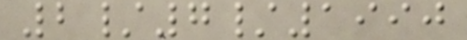2/7/1990
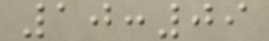10:09
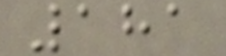181
